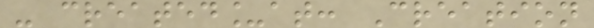- created_at: Creation
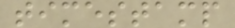timestamp
